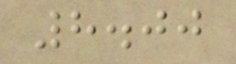8.00
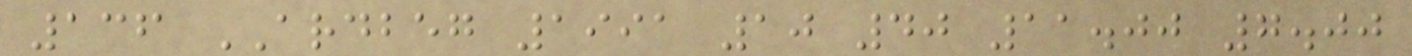136 ARDBEG 1991 10 40 11.00 7.00
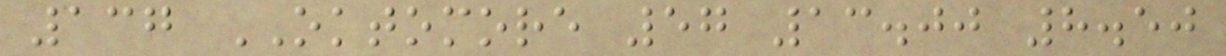137 OKTOMORE 57 13.00 8.50
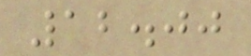12.00
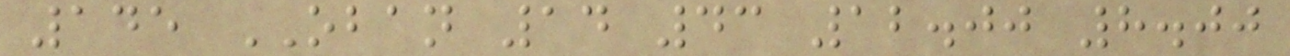145 OBAN 14 43 12.00 8.00
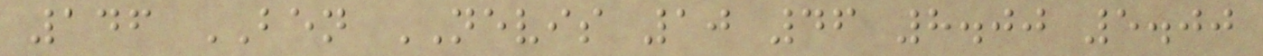146 BEN NEVIS 10 46 8.00 5.00
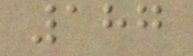187
